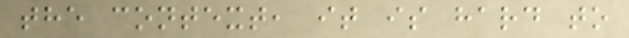the context, it is hard to
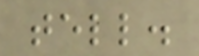tell.
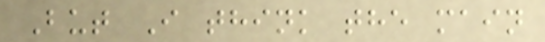But I think the main
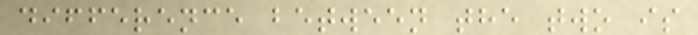difference between the two is
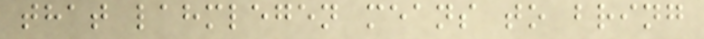that lahmlegen means to bring
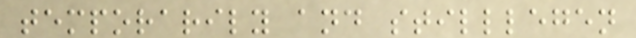temporarily and stilllegen
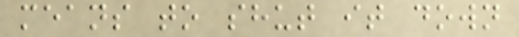means to shut it down
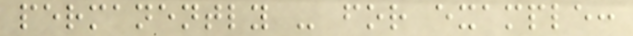permanently - for example:
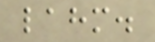lahm.
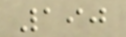190
